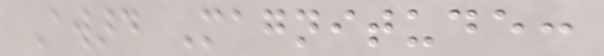Award Magnitude:
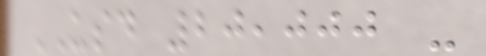USD 20,000 -
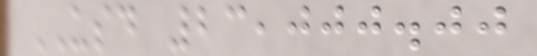USD 23,000.00
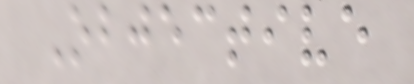Objective
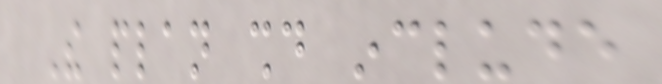The plan should include
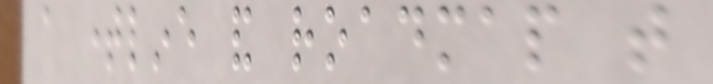a timeline and roadmap that
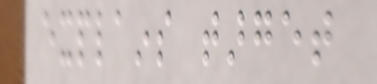explains target
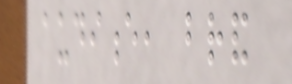audience, brand
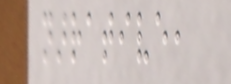narrative,
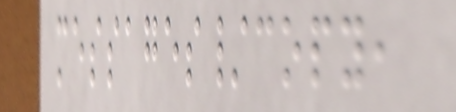messages/copy,
